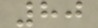80
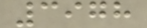3978
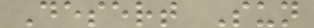Desert Sun
